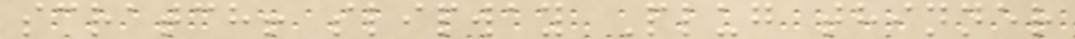scratch! slipway Plug thinner
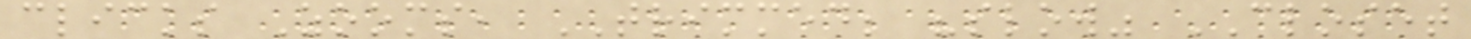clicks Zooms, TRIMMED; "slow" CLOSET
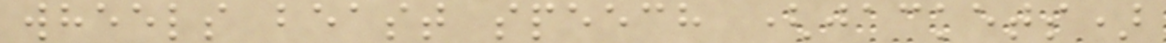wheels beast speech (jackets)
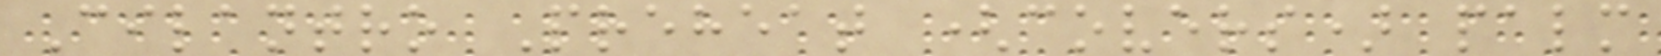Cilantro Preheat (covers) palm
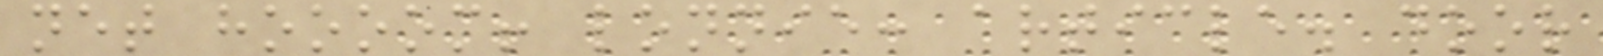net hoooom! lonnie: article. door
